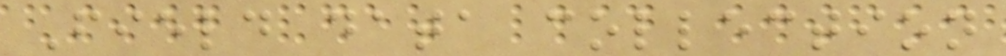Field data collection
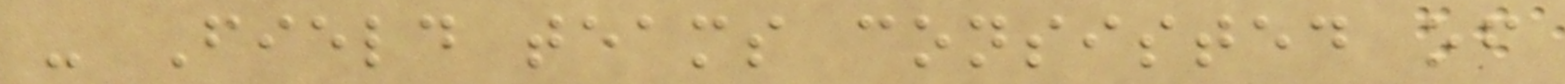- Field teams consisted of
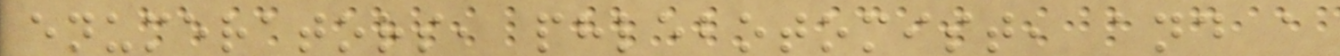enumerators, phlebotomist, and a
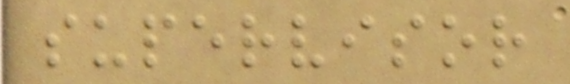supervisor
